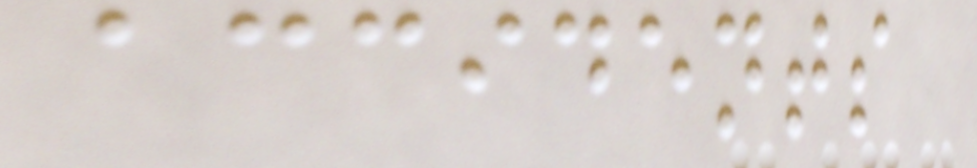accidents
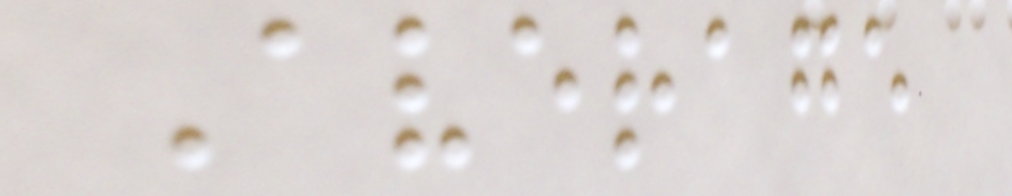Average
